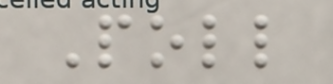Poll
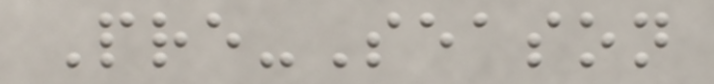Pre-Season
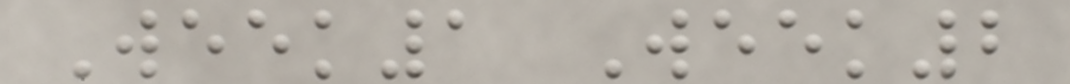Week1 Week2
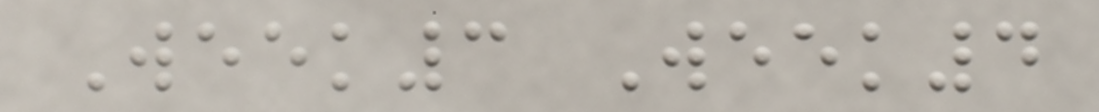Week3 Week4
